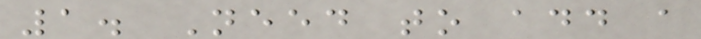1. Need to add a
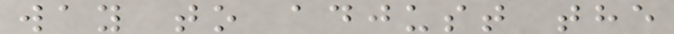way to adjust the
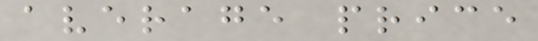average price
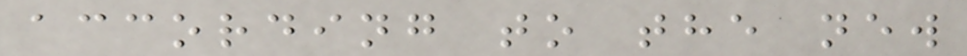according to the new
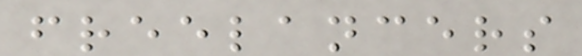freelancers
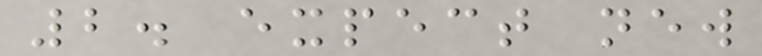2. expect new
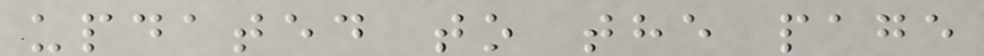updated to the page
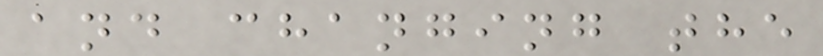and changing the
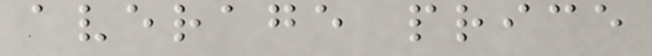average price
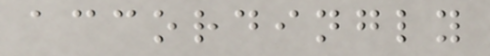accordingly
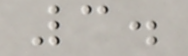3.
